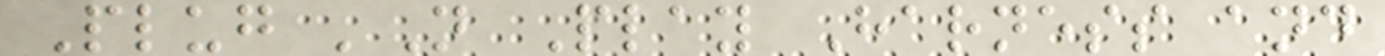Plug 'N Play Harness and
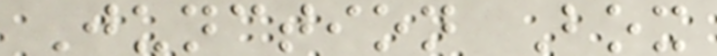Junction Box
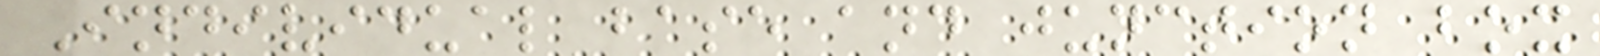Individual base and junction box
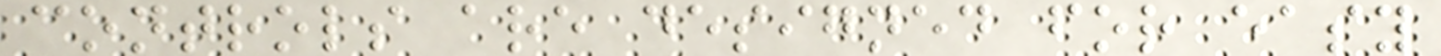controls are designed for easy
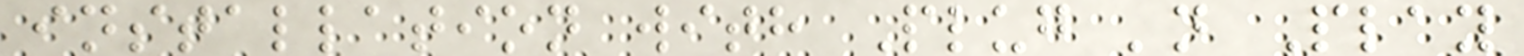installation with Plug 'n Play
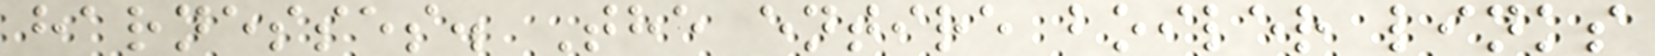harnesses. The entire boiler links
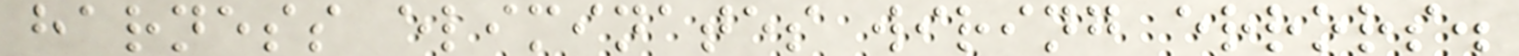harness eliminates wiring errors.
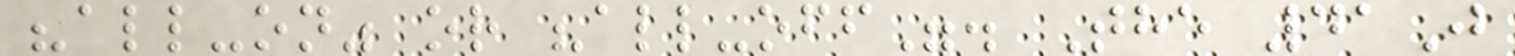"all-on" or "all-off". The 41J
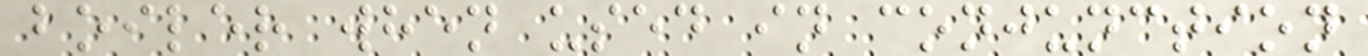boiler when used in conjunction
